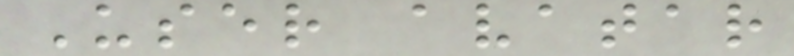User avatar
